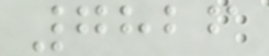7826
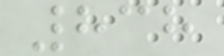838
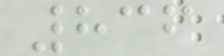836
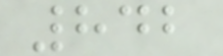842
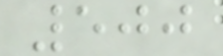500
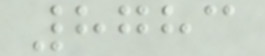8783
